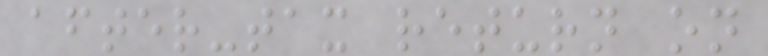after-tax return on
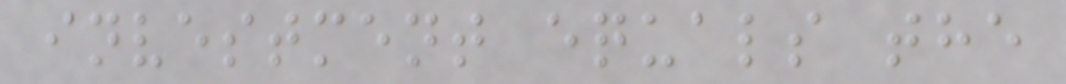investment equals the
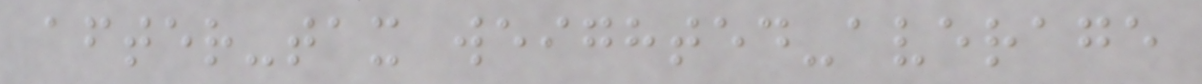after-tax weighted-average
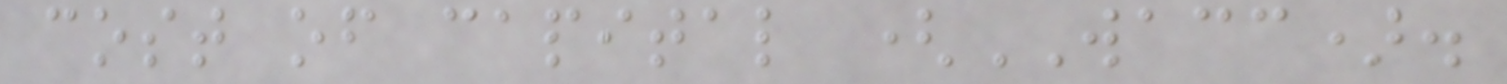cost of capital (WACC).
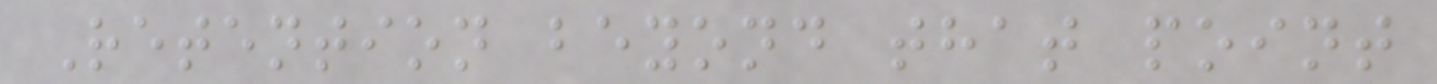Retention beyond that point
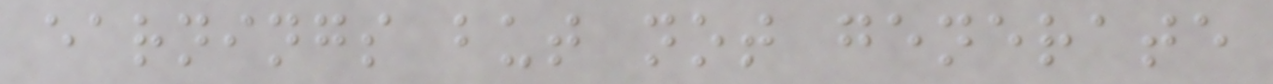earnings but not generate
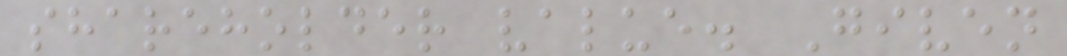shareholder value. Given
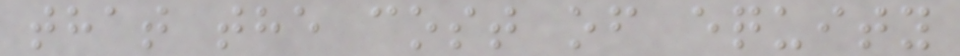that the cost of equity
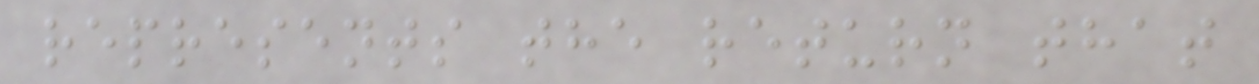represents the return that
